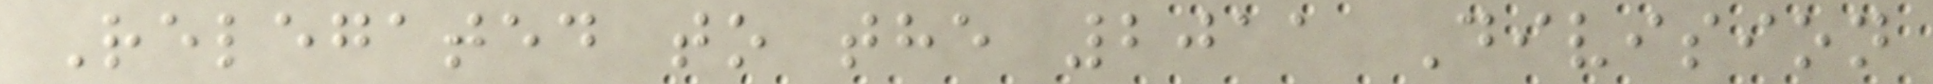Relegated to the 2011 Division
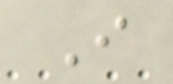I
